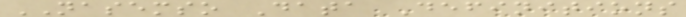NASEMSO Data Definitions
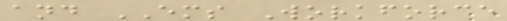and EMS Workforce
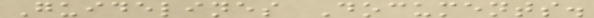Guidelines Documents.
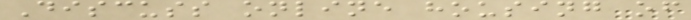Discuss online housing of
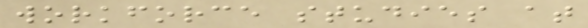workforce studies at
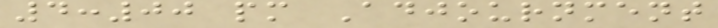4:00 pm Adjournment
